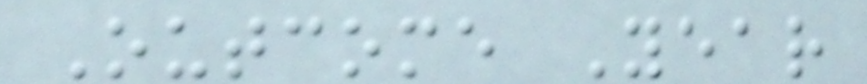Outcome Year
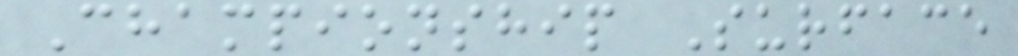Championship Surface
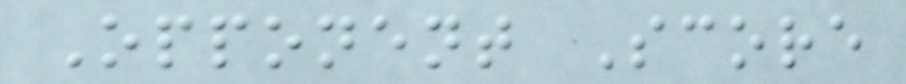Opponent Score
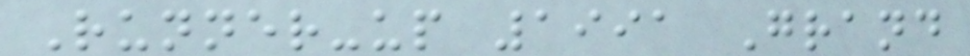Runner-up 1991 Grand
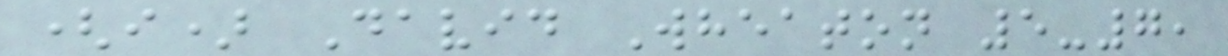(i) David Wheaton 5-7,
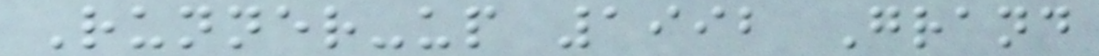Runner-up 1992 Grand
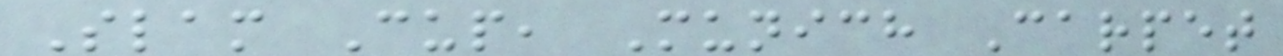Slam Cup, Munich Carpet
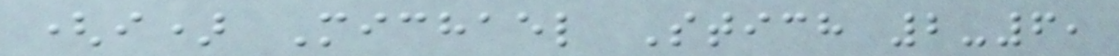(i) Michael Stich 2-6,
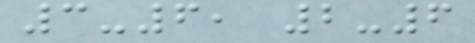3-6, 2-6
